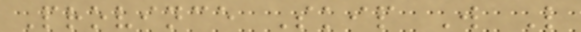Province Skip W L
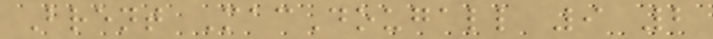Brent MacDougall 9 2
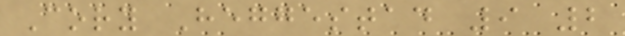Cory Heggestad 9 2
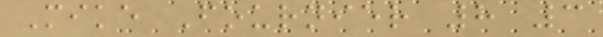Mike Fournier 8 3
